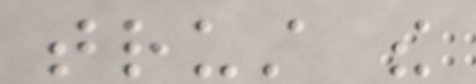trust the
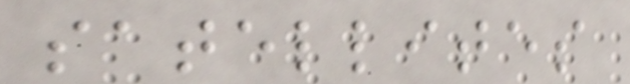satellites
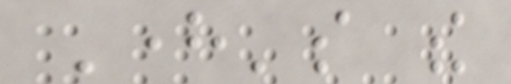Here's the
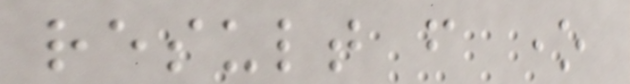result from one
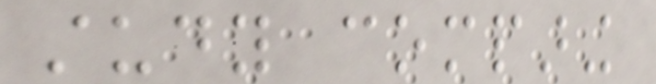study comparing
